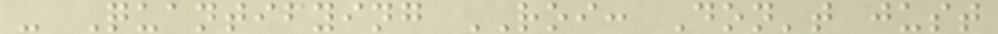- Quantifying ROI: Don't just
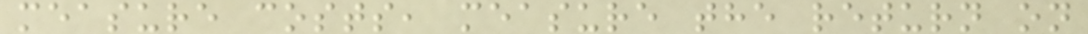measure costs, measure the return on
